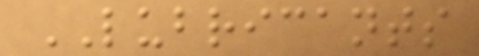LUBRICANTS
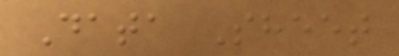Data Sheet
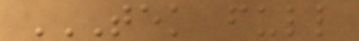TEK FULL
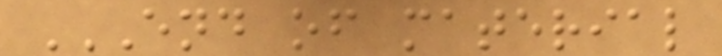END OF MATERIAL
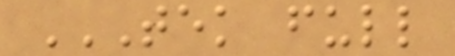TEK FULL
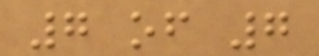7 of 7
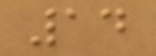14
